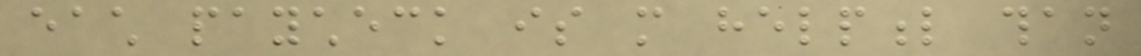each paycheck is more helpful than
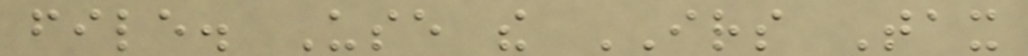file. Use the IRS Tax
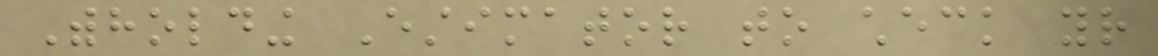Withholding Estimator to check your
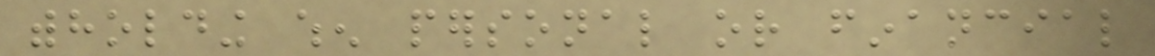withholding when personal or financial
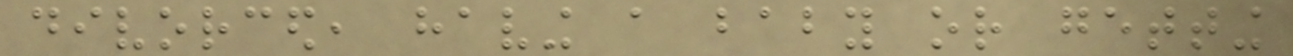divorced, having a baby or getting
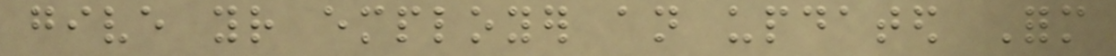give your employer an updated Form
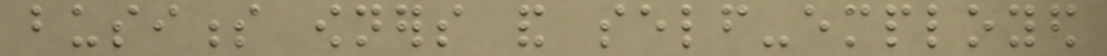business owners and self-employed
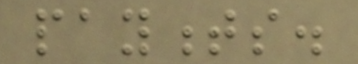payments.
